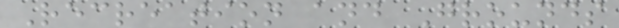Recreation and Grounds
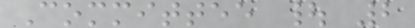Committee | 2
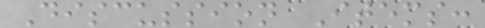Discussion Items:
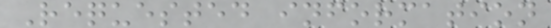Requested information
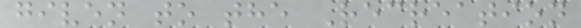given to the Recreation
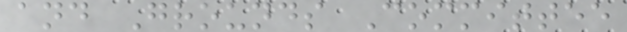and Grounds Committee
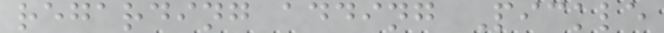regarding adding Pickle
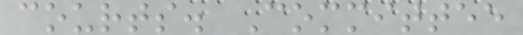courts. Committee
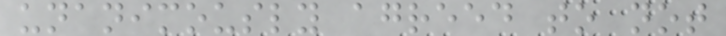unanimously agreed to not
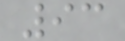93
